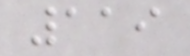119
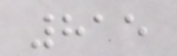815
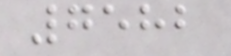7582
